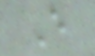E
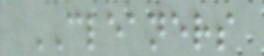CLEANERS
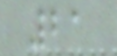21
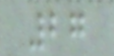27
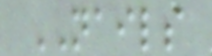NAILS
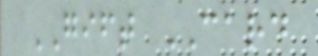GIFT CARD
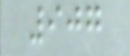907
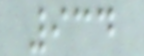934
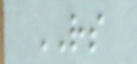RS
